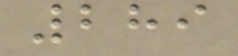289
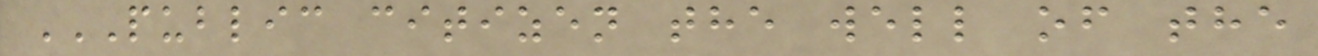PUBLIC CITIZEN THE WELL OF THE
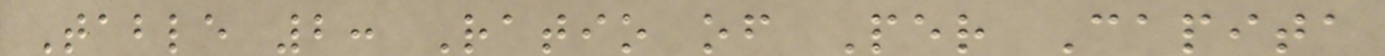Table 2: Ratio of Per Capita
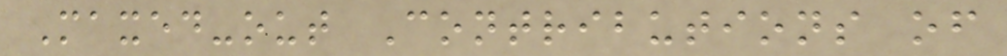Maxed-out Contributions of
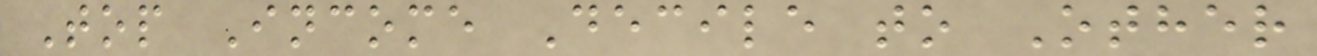Top Income Decile to Other
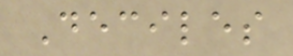Deciles
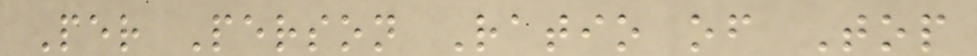Per Person Ratio of Top
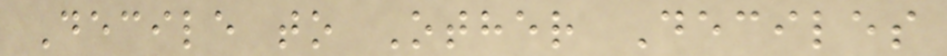Decile to Other Deciles
